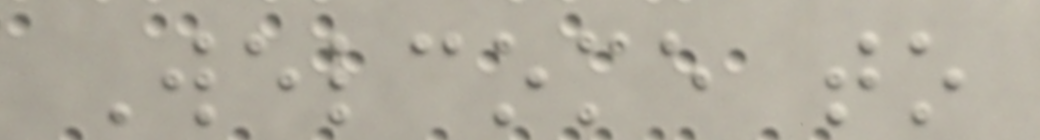Welcome to
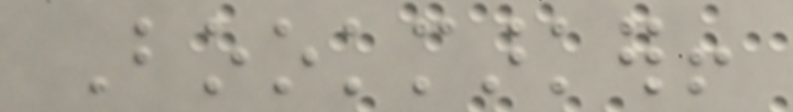Bookmarker!
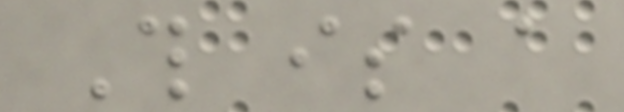This is a
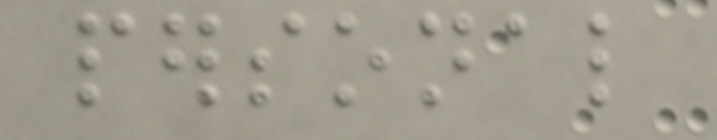personal
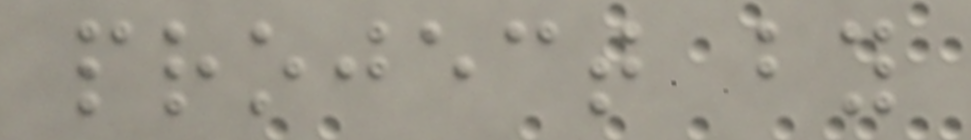project by
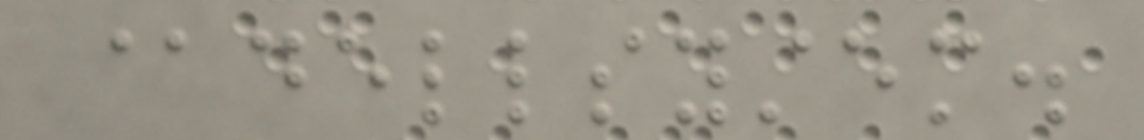@dellsystem.
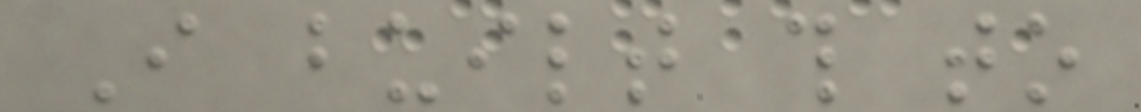I built this to
